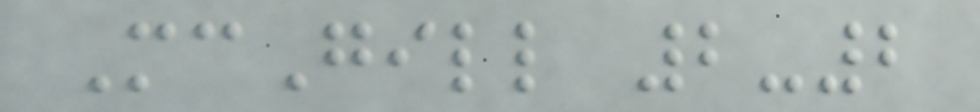McGill 2-2
